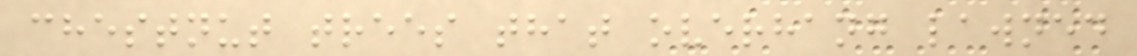chestnut trees that overhang lawned
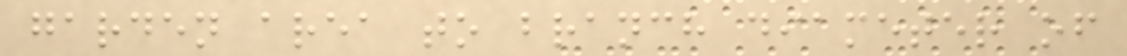garden area to branch diameter of
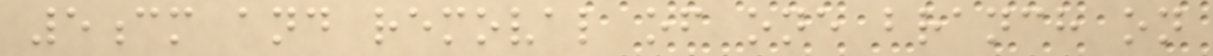5cm and removal of one branch on
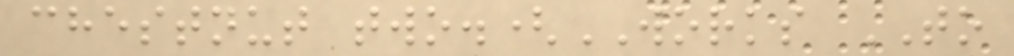chestnut two.(WORKS TO
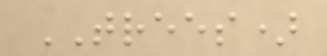TREES)
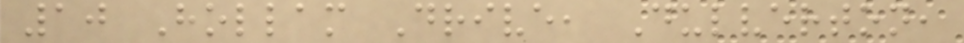10 Hollam Drive, Dulverton,
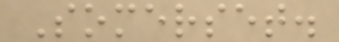Somerset.
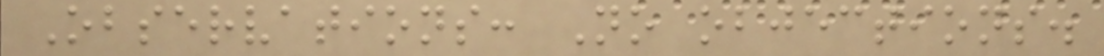Observations: No objections.
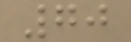70
